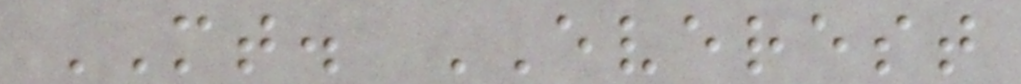MT. EVEREST
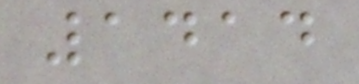1414
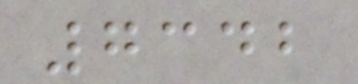7342
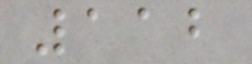112
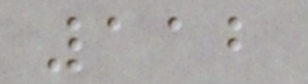112
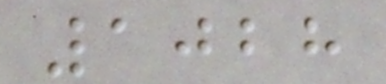1028
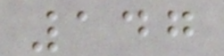147
